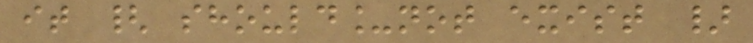it { should_not exist }
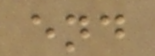end
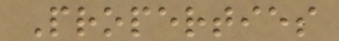Properties
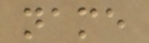name
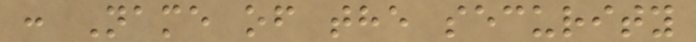: Name of the security
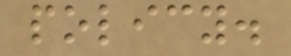policy.
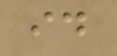id
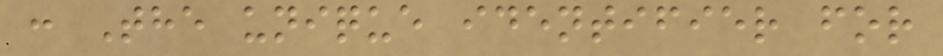: The unique identifier for
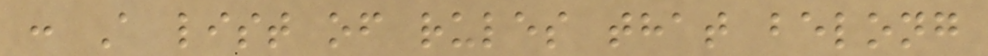: A list of rules that belong
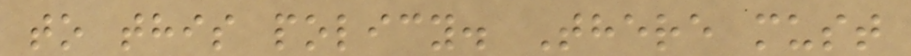to this policy. There must
